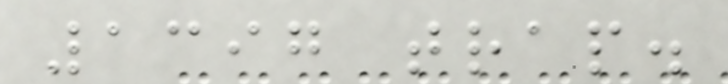1397 trap.
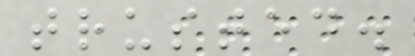trusted.
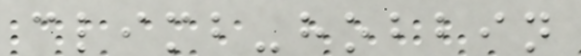climb-hobbin
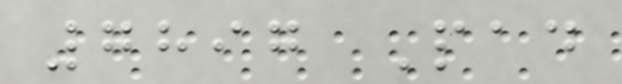7897 Pad
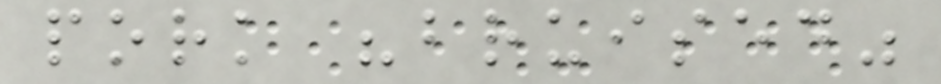pork "bruised"
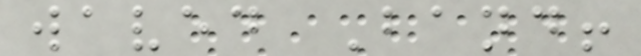waved Band!
